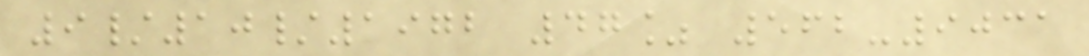9/10/1972 47% 562-9031
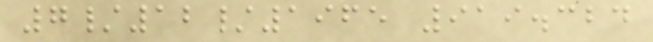7/12/1965 919.324
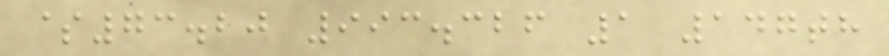$73.20 993.326 1 147th
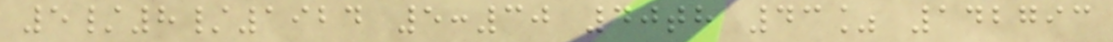5/8/1924 5:30 40th 43% 142793
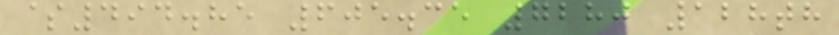$494.85 605.35 7280 128th
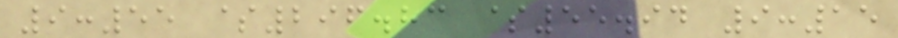9:55 $296.83 $55.94 9:15
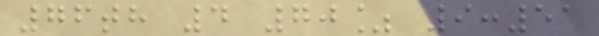76th 4 70% 9:51
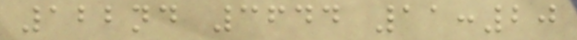122nd 3644 11:20
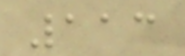113
